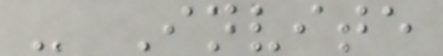- Invite
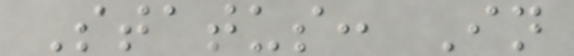Status: In
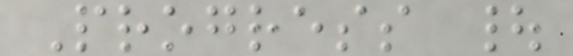Progress |
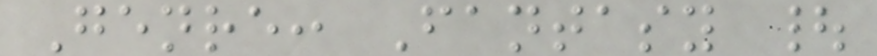Genre: Fantasy |
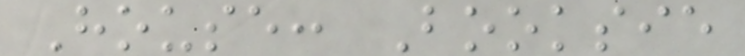House: Booksie
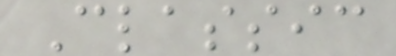Classic
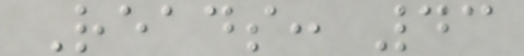Reads: 43
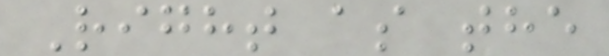Right as the
